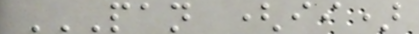PAN (II)
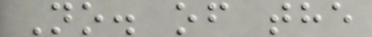No. of the
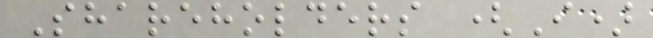Shareholders (I)
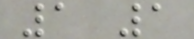1 1
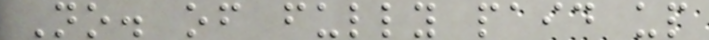No. of fully paid up
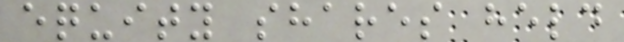equity shares held
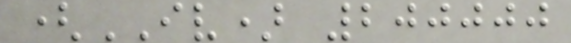(IV) 200000
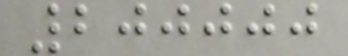200000
